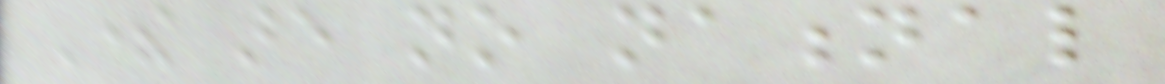There are no national
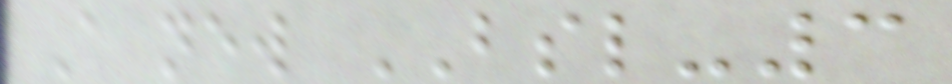A new BSL-3
